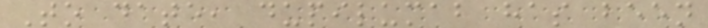To date, dupilumab has been
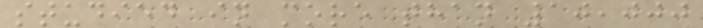studied in more than 10,000
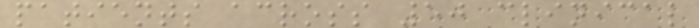patients across 50 clinical
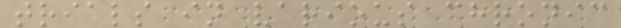trials in various chronic
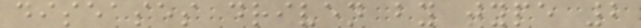diseases driven by type 2
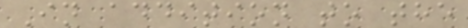In addition to the
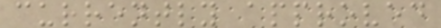currently approved
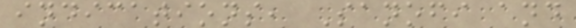indications, Sanofi and
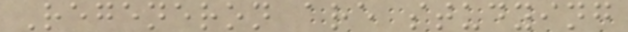Regeneron are studying
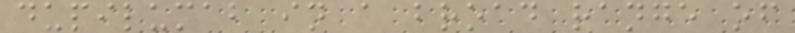dupilumab in a broad range of
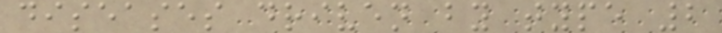diseases driven by type 2
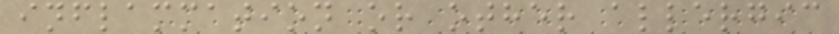inflammation or other allergic
